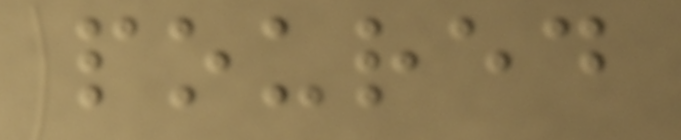poured
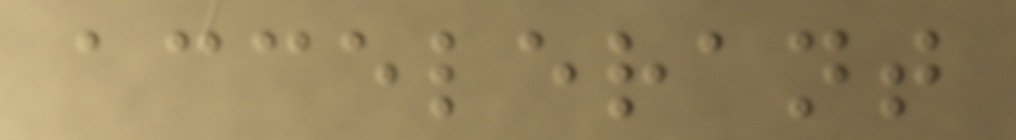accelerant
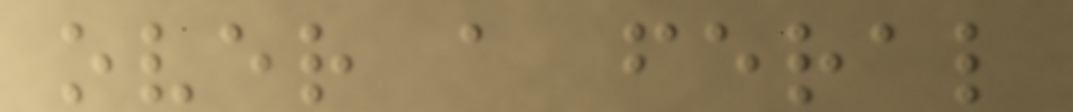over a feral
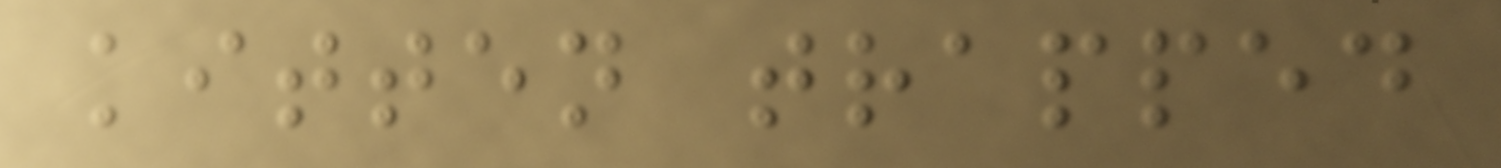kitten trapped
